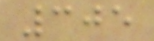305
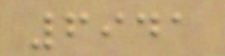6941
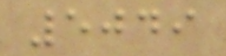5049
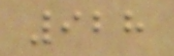928
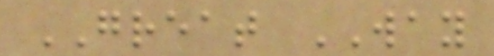GREAT WAY
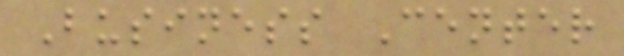Business Center
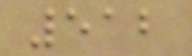512
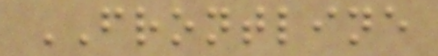FRONTLINE
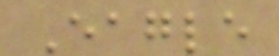Eagle
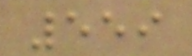559
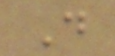D
